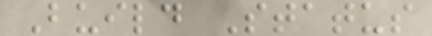Build Status
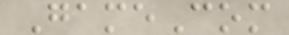GameCom
